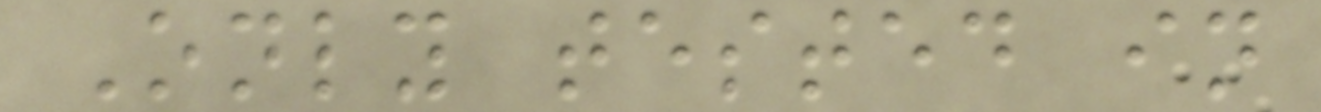Only tested in
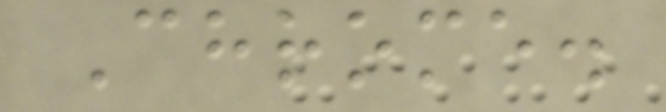Chrome.
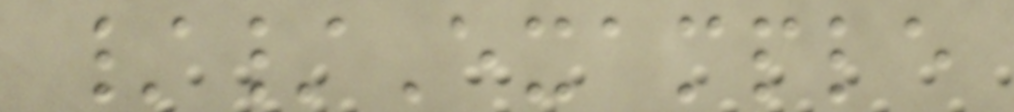//Example
